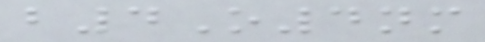b4O4nm
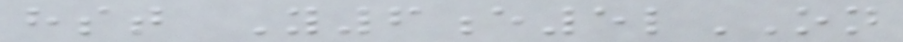hst Y6e5lON
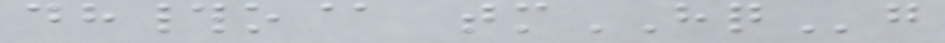dh#o@ tmHQg
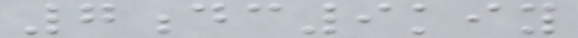7dc9kiy
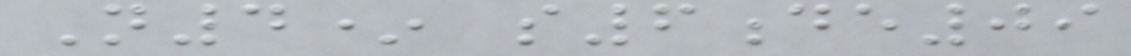N4* s6de09
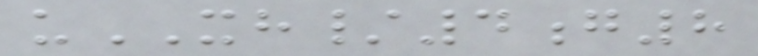uXH/4g8
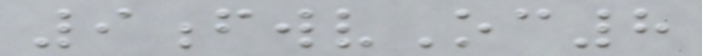9fwvOc8
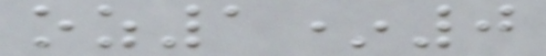oz1*0
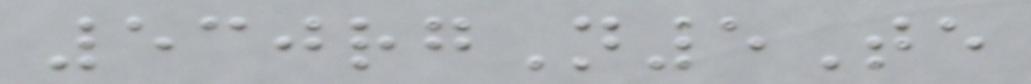530rgN5Te
